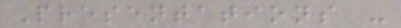Presentations -
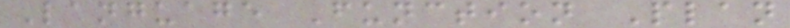Language Function Plan
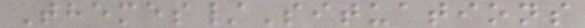Themes/Situations
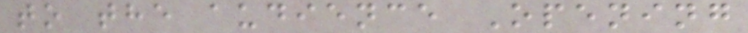to the audience Opening
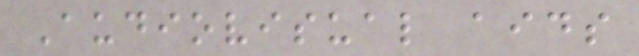Audiovisual aids
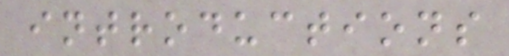introductions
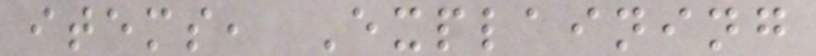items, Explaining
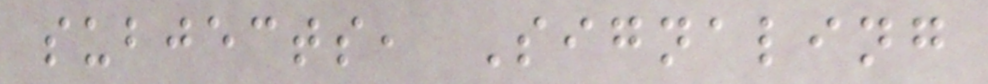subjects, Signaling
